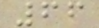66
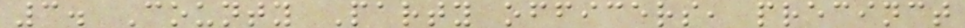3. County Party officers, precinct
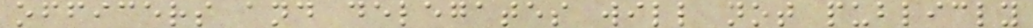officers and delegates will not publicly
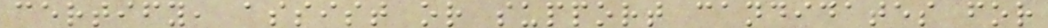certify, assist or support candidates for
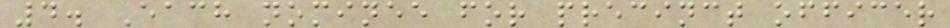4. Each nominee for precinct officer
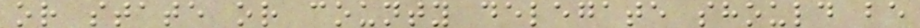or state or county delegate should be
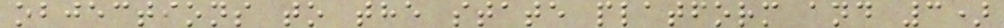objections to the state platform and 3)
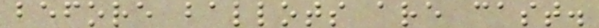before ballots are cast.
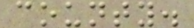county.
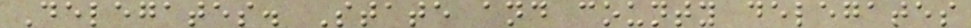Delegates. State and county delegates
